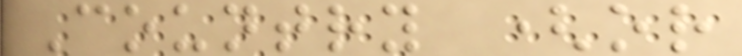Country (or
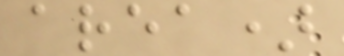area)
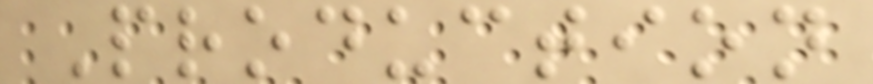Production
